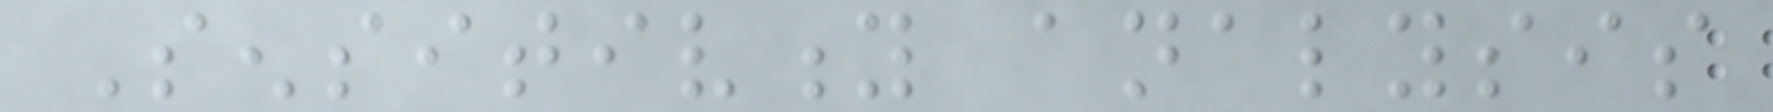Sensitivity analysis
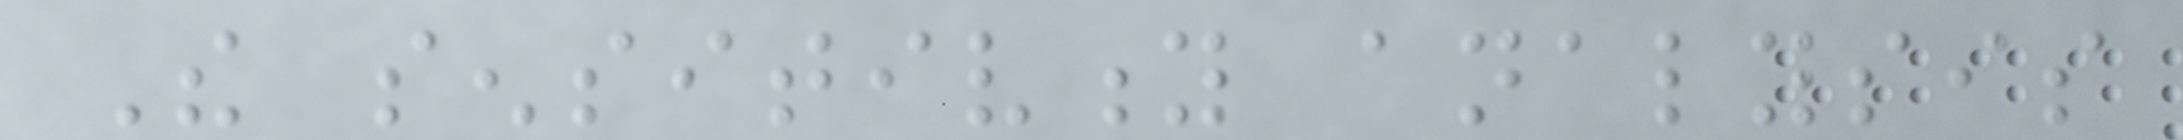The sensitivity analysis
